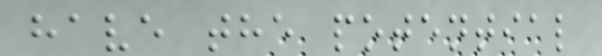have the potential
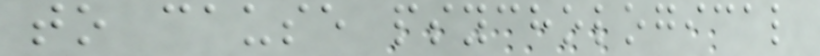to cause psychological
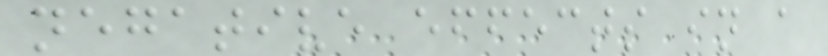negative effects in a
